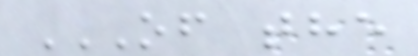OF THE
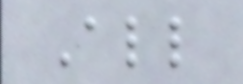All
